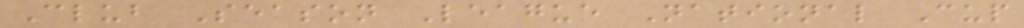Club Season League National Cup
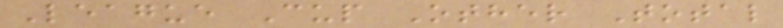League Cup Other Total
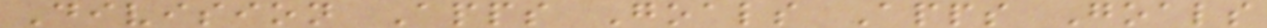Division Apps Goals Apps Goals
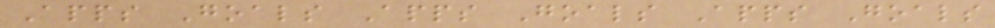Apps Goals Apps Goals Apps Goals
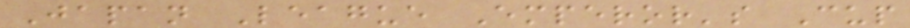Japan League Emperor's Cup
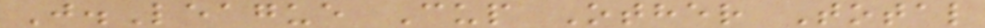J.League Cup Other Total
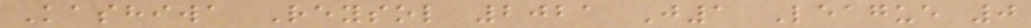Kashiwa Reysol 2021 J1 League 0
